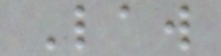Law
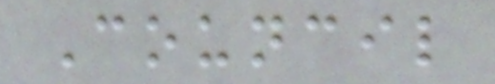Council
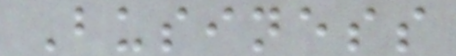Business
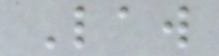Law
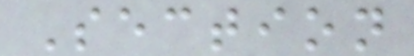Section
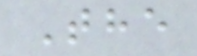The
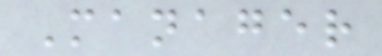Manager
